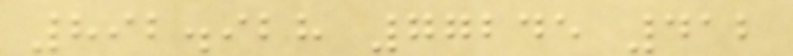892.928 77245 412
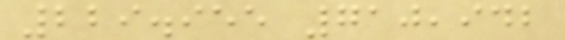229.955 710,942
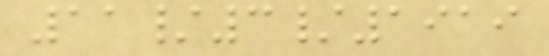11/3/1919
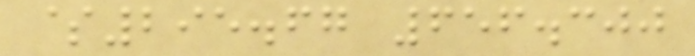$295.67 656.300
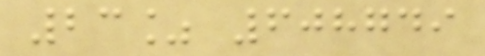23% 608749
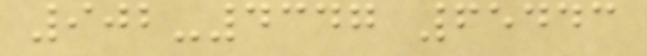902-4347 65443
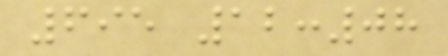695 12:08
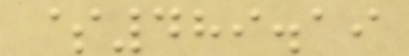$489.19
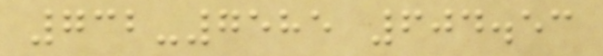732-7585 604.53
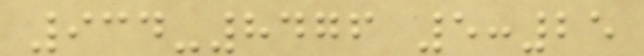934-8476 5:25
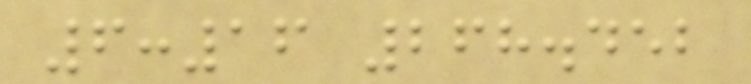6:16 268.452
